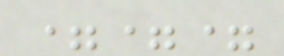===
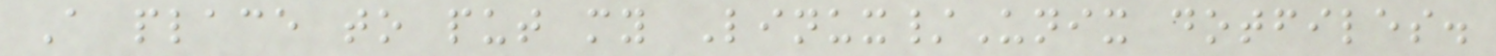A place to put my Linux/Unix dotfiles.
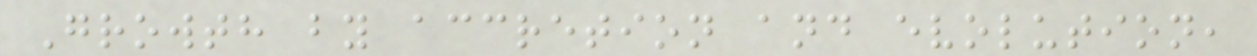Growth by accretion and evolution,
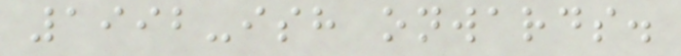1992-ish onwards.
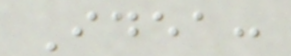Idea:
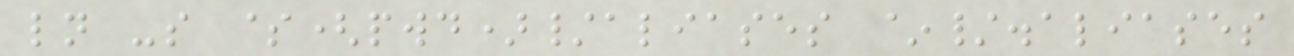ln -s $(pwd)/aliases ~/.aliases
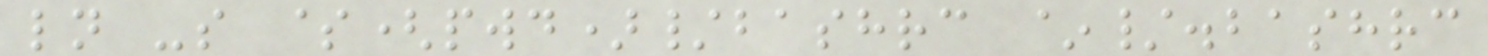ln -s $(pwd)/bashrc ~/.bashrc
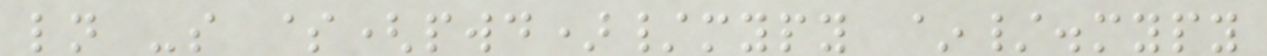ln -s $(pwd)/mypy ~/.mypy
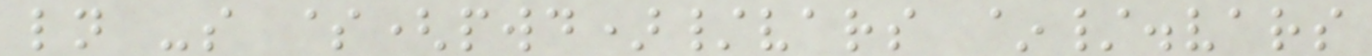ln -s $(pwd)/vars ~/.vars
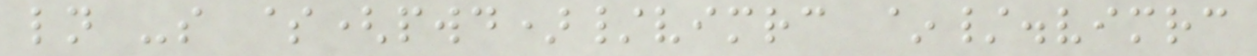ln -s $(pwd)/vimrc ~/.vimrc
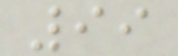99
